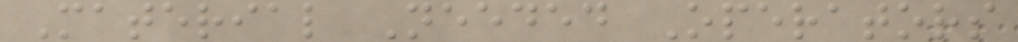Material Needed Operators
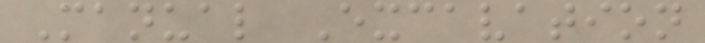Manual Excavation
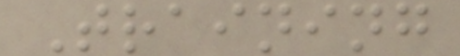Training
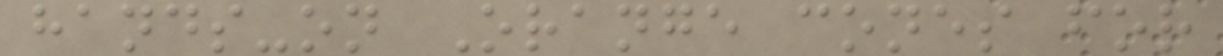hands-on Orange cones for
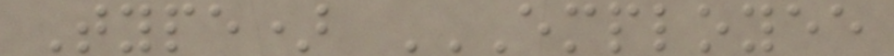Type) EMPLOYEE
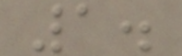1.
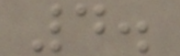4.
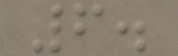6.
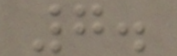7.
